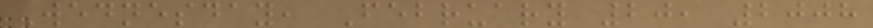Wednesday, February 20, 2008
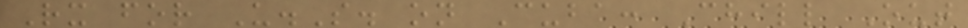Rx for U.S. on Cuba: Chill Out
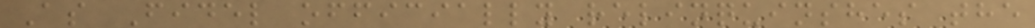As Fidel officially relinquinshes the
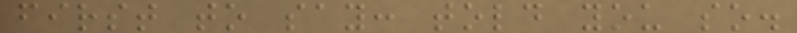first to say: told you so.
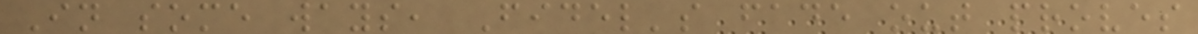In some ways, Fidel's fade out proves
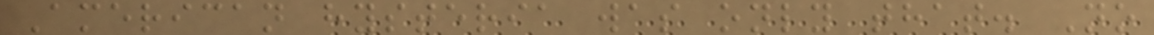American hysteria was only that. No
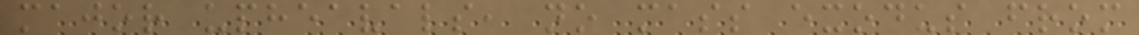major upheavals, no mass exodus from
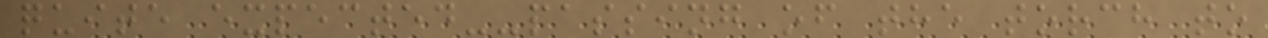quite expected--passing of the torch to
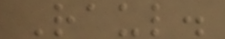Raul.
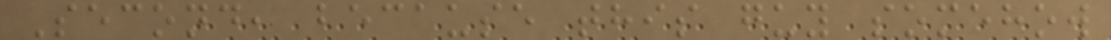Second, because this guy somehow
